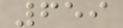659
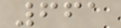661
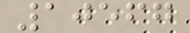10567
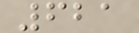621
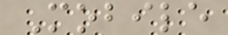Mobile
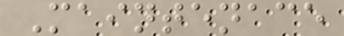Maintenace
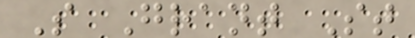S Grant St
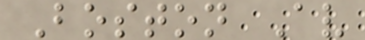Boston Av
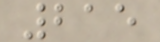215
